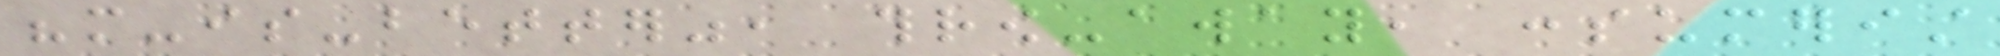"more-is-better", throw-away, consumerist
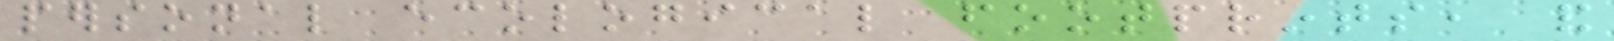personal ecological footprints, and
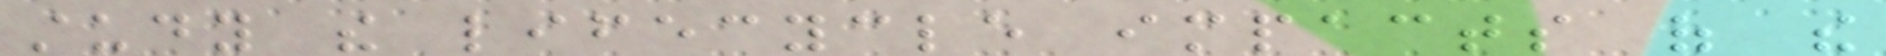study the lifecycle impacts of the
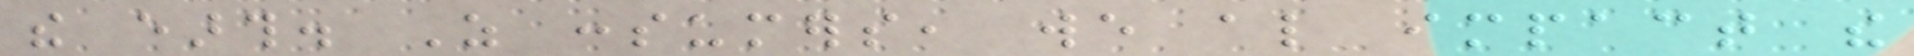the earth. As consumers, we also impact the
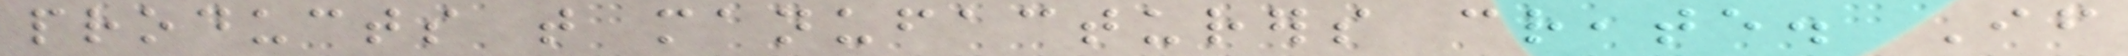products that manufacturers create. If
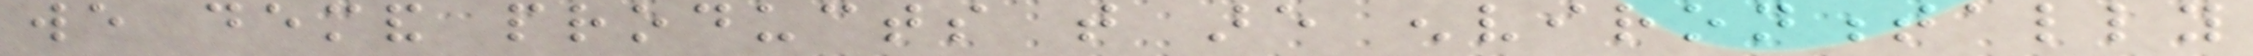we demand products that are environmentally
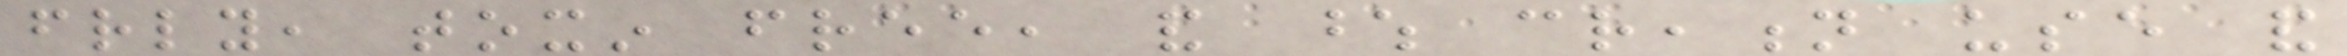friendly, toxin free, and whose creation use and
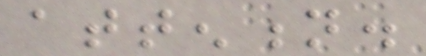attention.
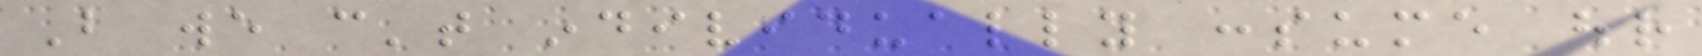But we can't individually consume our
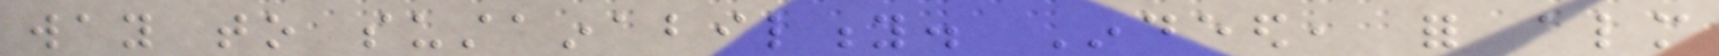way to sustainability. Indeed, for almost
